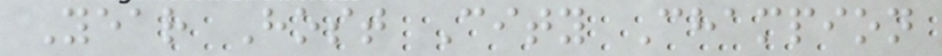Year Host City Champion
